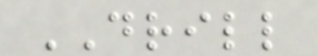DRILL
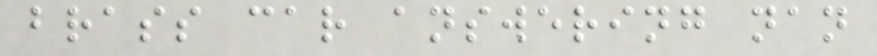brass car answering nan
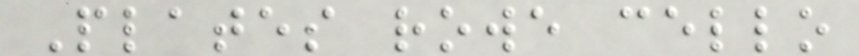Plates rowe cello
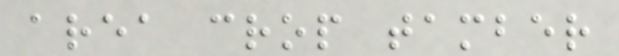area crop tamber
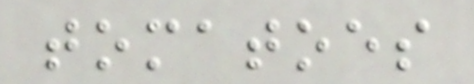tomatoes
